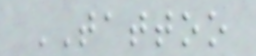TATTOO
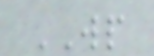WP
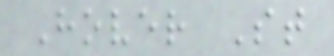Hover St
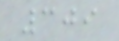309
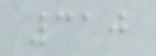310
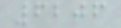6206
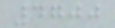4700
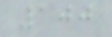100
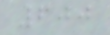600
